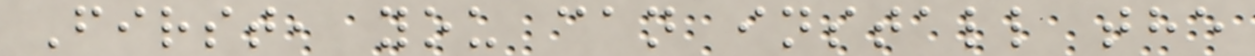First, you can install the
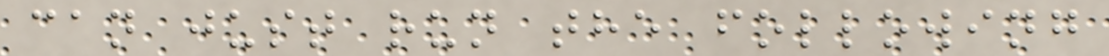can just run the following
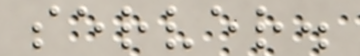server.
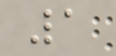1
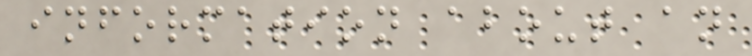information about an
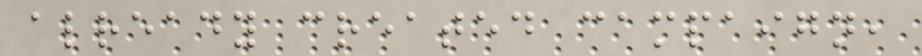already created campaign,
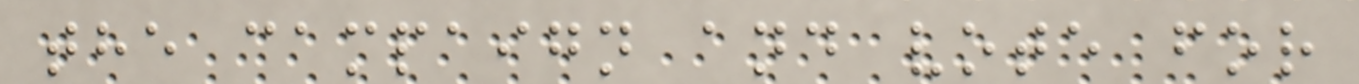the campaign and vote for
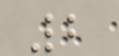2
